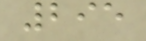295
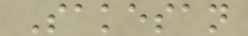Sakesan
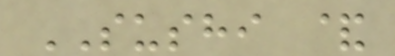SUSHI &
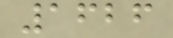1626
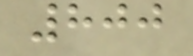800
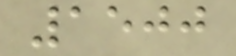1500
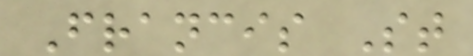Francis St
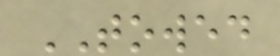TOWED
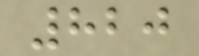820
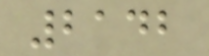2142
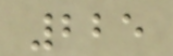225
